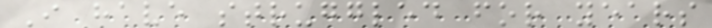I have struggled for years
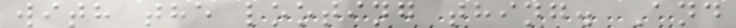with the looting thing. And
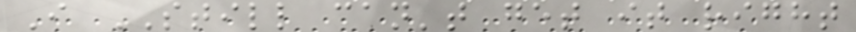I STILL can't get it right
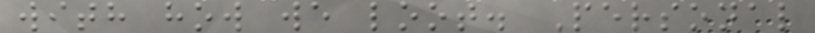with how we loot. Personal
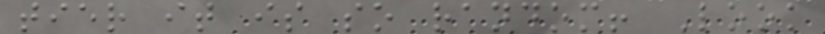tier it is so random! Look
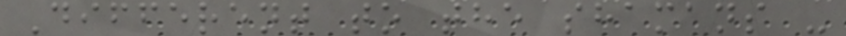Different to the shamans -
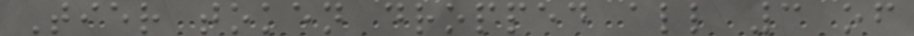Tier token dropped all 3 of
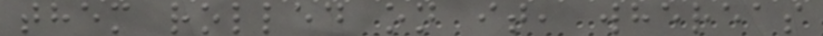them rolled on it, whereas
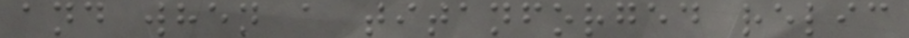and when a titanforged relic
